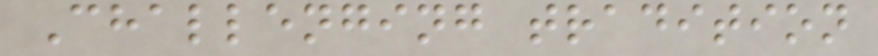Challenging tradition
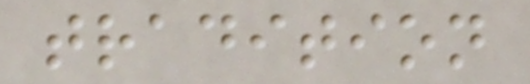tradition
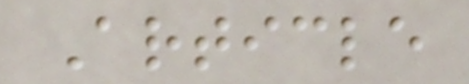Article
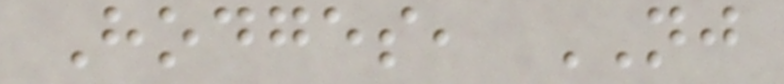Hodges, NJ
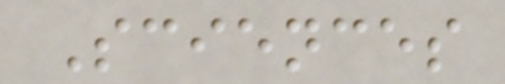Sciences
